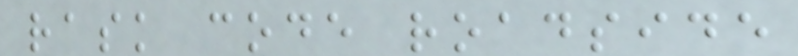rask code roadside
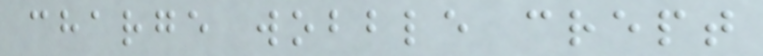charge wobble crept
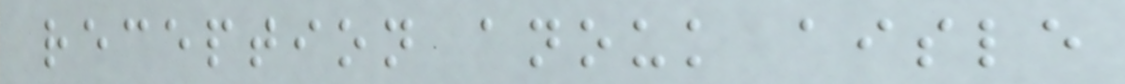reception anouk aisle
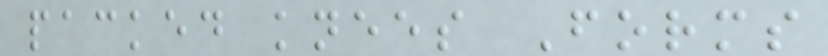packed knees Forms
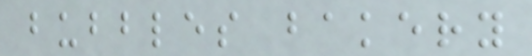bubbles bakery
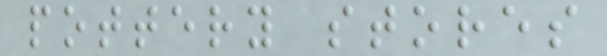pottery stores
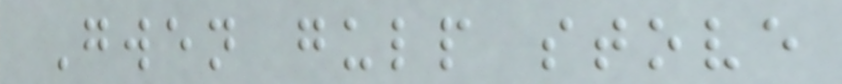Gwen gulp stove
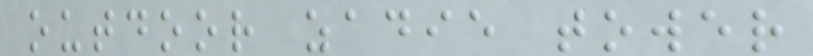outdoor zadie tower
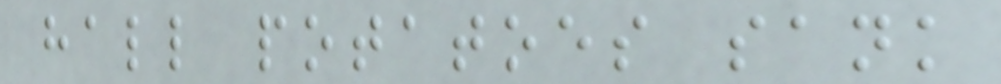hall potatoes sank
